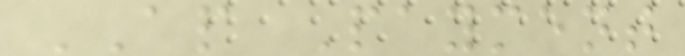AP Payment
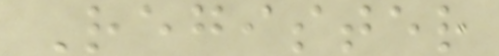Register
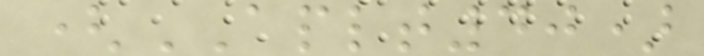(APLT40)
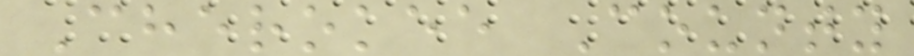Cherokee County
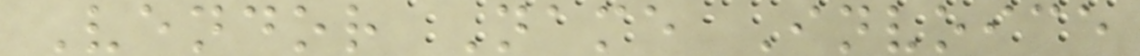Vendor Name Invoice
